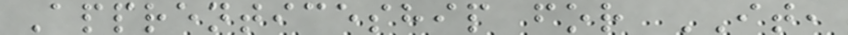Apprenticeship for IT,
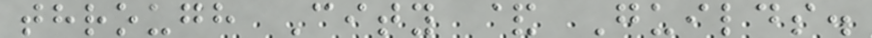through City & Guilds.
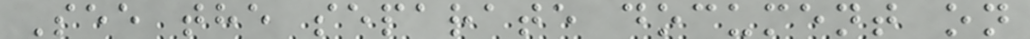See the separate document on
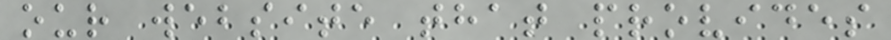our website that provides
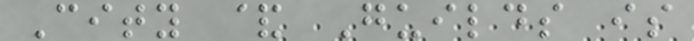City & Guilds is
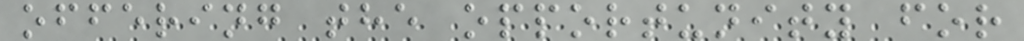offering the opportunity for
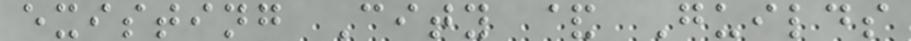existing City & Guilds
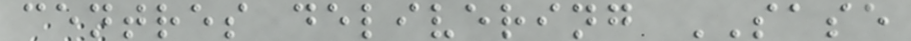centres delivering SASE
